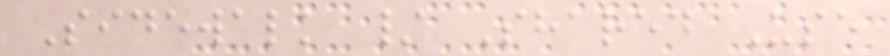Sidewalk / Shared Use
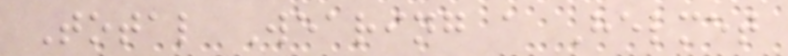Total Wearing a Helmet
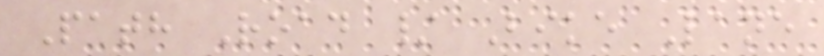Path Road / Bike Lane
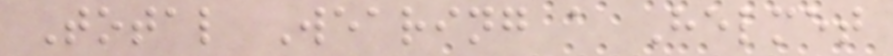Total Wearing a Helmet
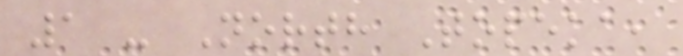1 - North Topeka,
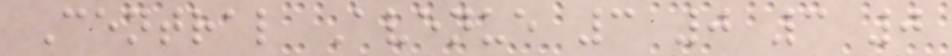Central Avenue 3 0 3 0
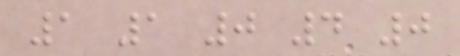1 1 0 4 0
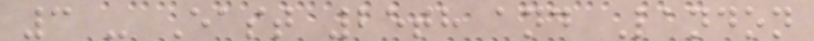3 - East 25th and Landon
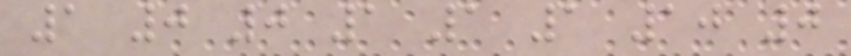1 0 0 1 1 1 10 0
